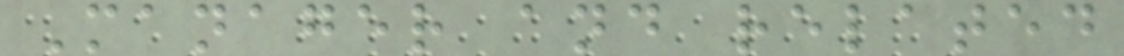Manager and related
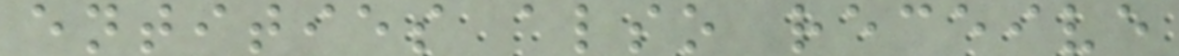entities also receive
